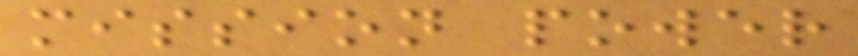mission power
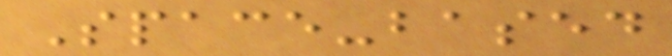Space-based
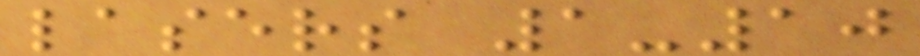lasers 1-10
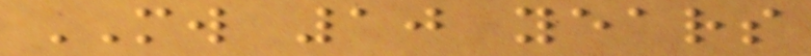MW 10 years
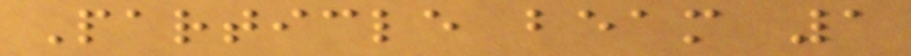Particle beam 1
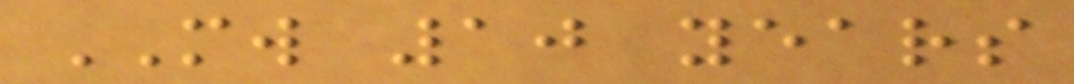MW 10 years
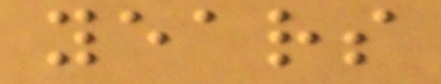years
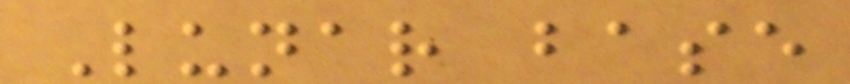Lunar base
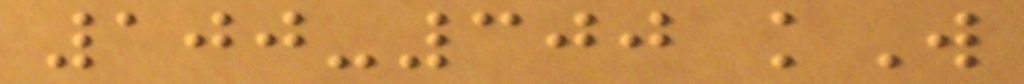100-300 kW
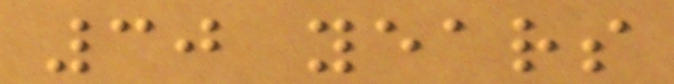30 years
